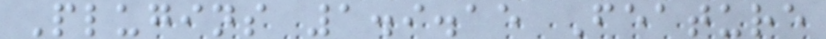Plugins 1.9.15 Feature
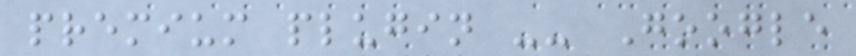premium plugin -- Google
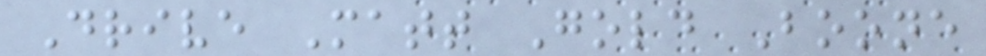Drive Matt Gold Boone
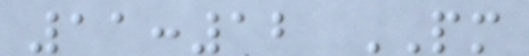11:12 PM
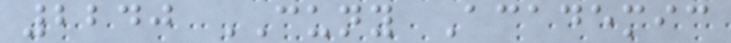2240 CUNY Academic
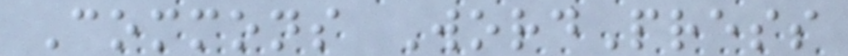Commons WordPress
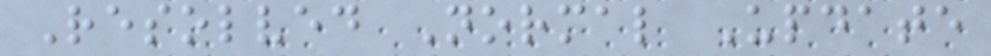Resolved Normal Update
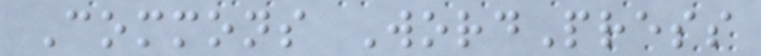Commons WordPress
